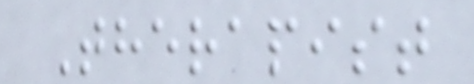Therapist
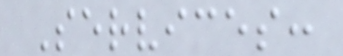Services:
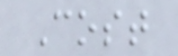Cost
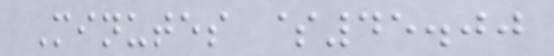Minutes $45.00
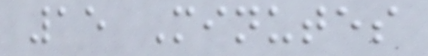15 Minutes
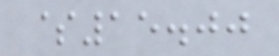$15.00
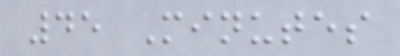45 Minutes
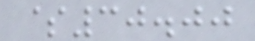$30.00
